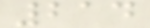214
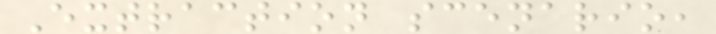Extraction scenario,
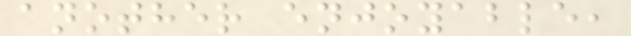another enjoyable,
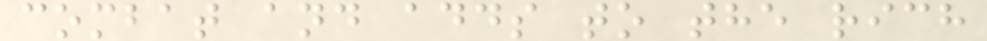combat and adds to the rich
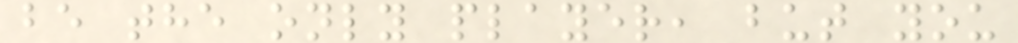be the only player, but you
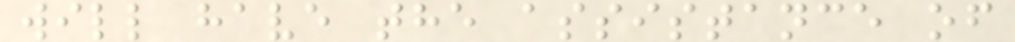will have the assistance of
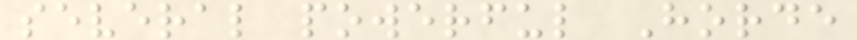several powerful Horde
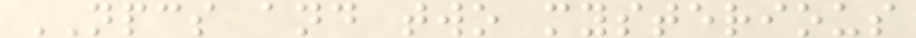NPCS and two mysterious
